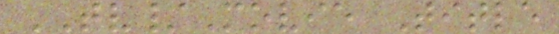TV/Movie Title
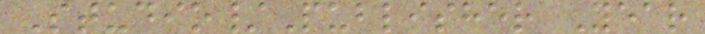Studio/Publisher Year
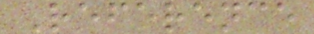Reference
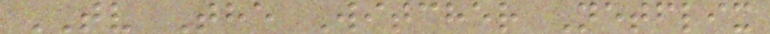TV The Witcher Netflix
